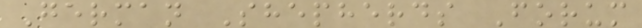German Shepherds Forum
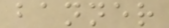banner
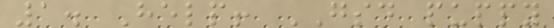1. Help! GSD puppy
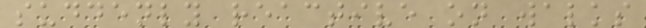suddenly reactive on walks
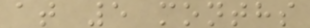at 5 months
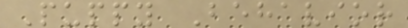Puppy Behavior
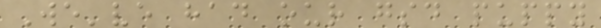We've had our gsd puppy
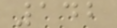142
